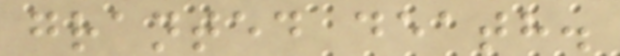granted death.
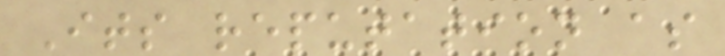Its reputation as
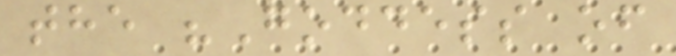the "Goddess of
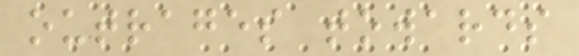outrages towards
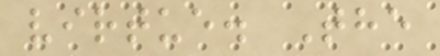virtue. The
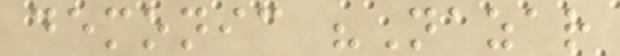demonic "Nazar
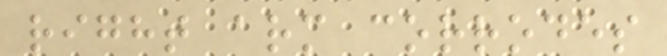right arm corrodes
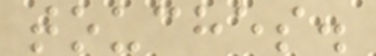touches.
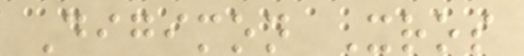Digimon Xros
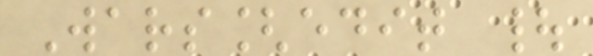Wars[edit |
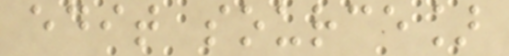edit source]
